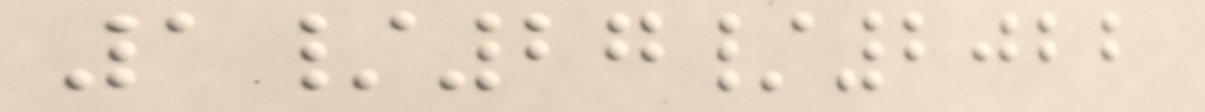1/27/2022
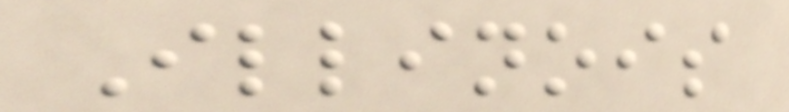Illinois
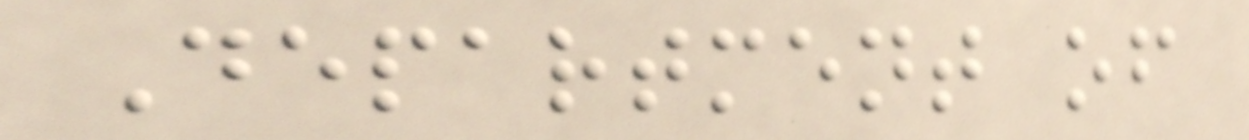Department of
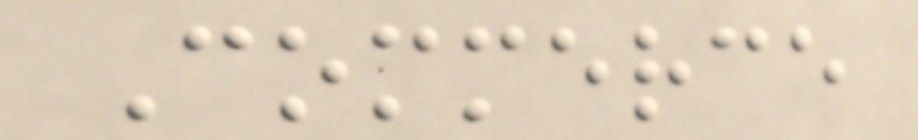Commerce
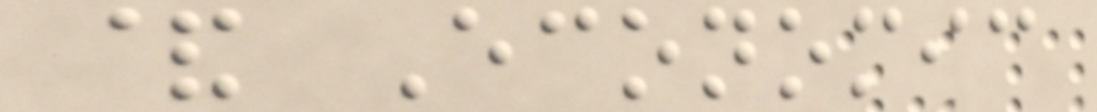& Economic
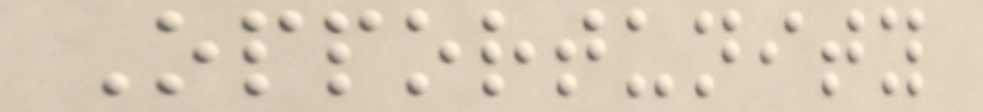Opportunity
